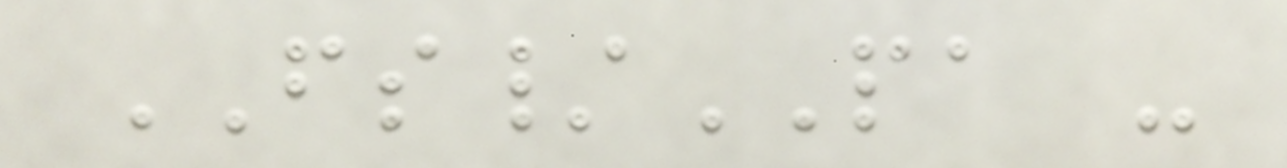FS/PA -
